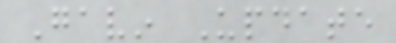Gavin Update
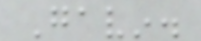Gavin.
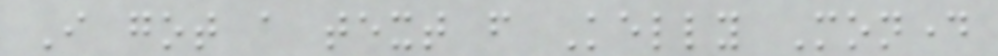I got a text from Kelly Monday
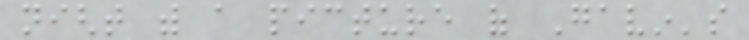night with a picture of Gavin's
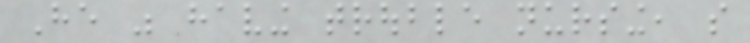He was having trouble nursing, so
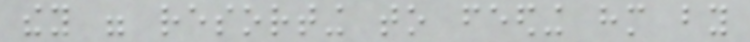they were resorting to feeding him by
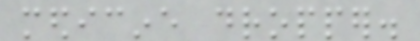medicine dropper.
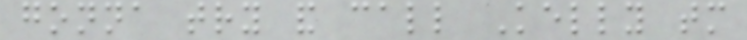gonna try and call Kelly tomorrow
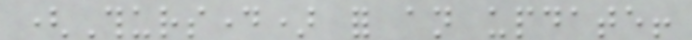(Thursday) for an update!
